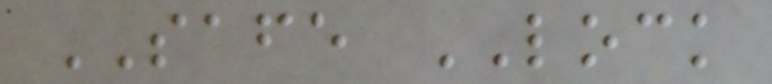SAFE LOCK
